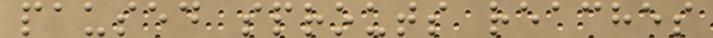paused sprouts reaches
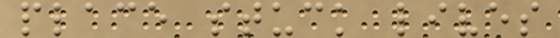place stuck lives
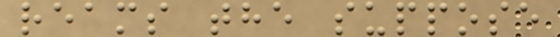reams the suppose
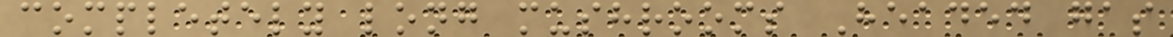completely long mushrooms Headed gas
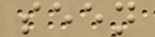seen
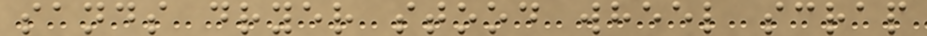sands dryer stood wheel scrap
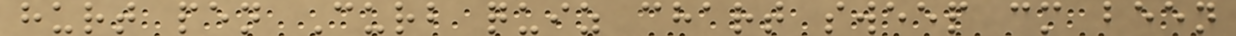hurt pen Curb quiz chart sweep cm been
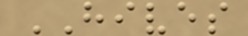HIVES
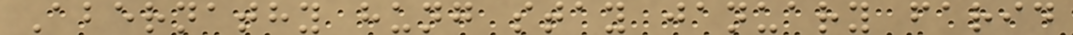Abernathy hung stay january farid
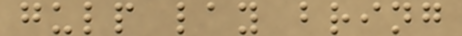gulp lay bring
